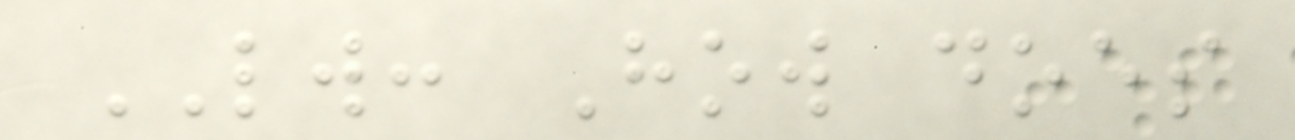LW: How does
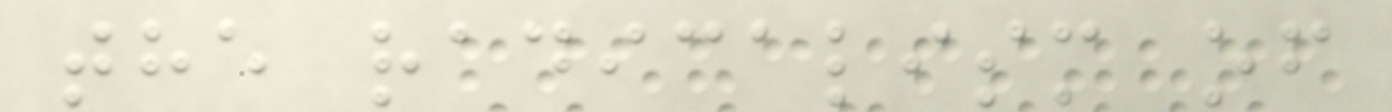the radicalism of
